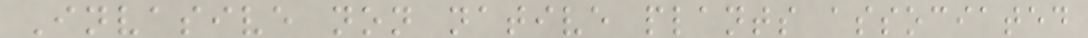Invasive non native plants associated
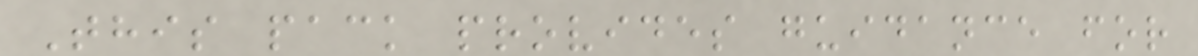This pack provides guidance for
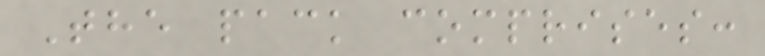The pack comprises:
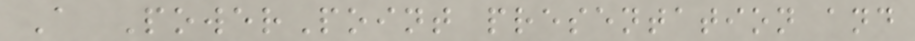A PowerPoint presentation and
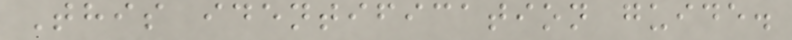This identification guide.
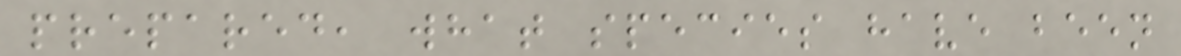prepared, what species have been
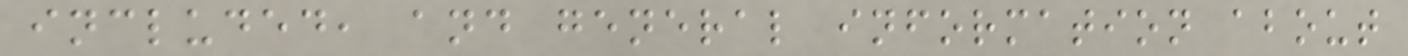included, and general information about
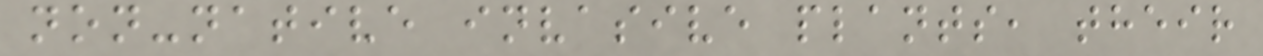non-native invasive plants, their
